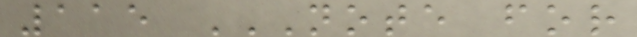115 NOTE FOR
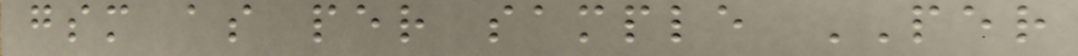gsm as per sample PER
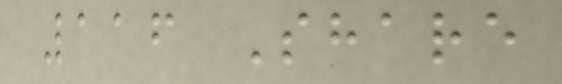116 Share
